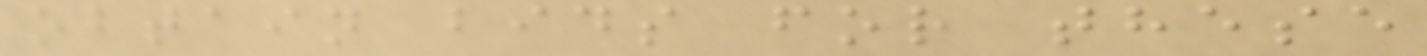obtain bids for these
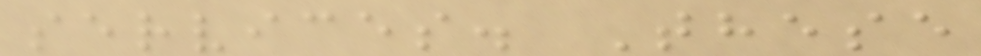services. These
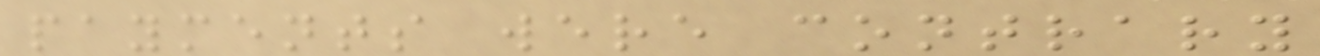payments were contrary
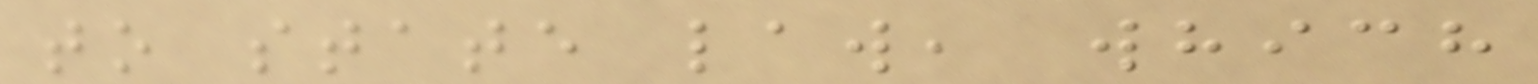to state law, which
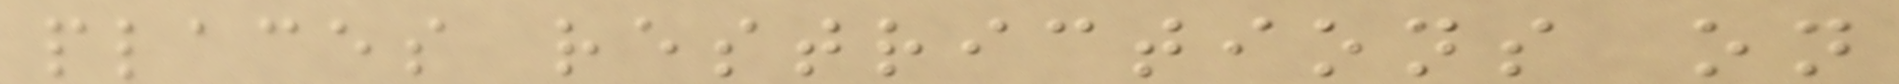places restrictions on
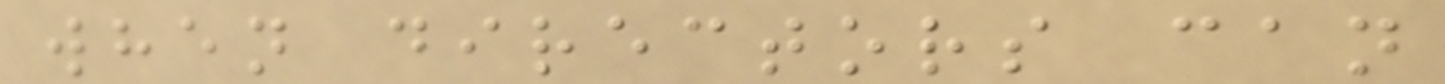when directors can
